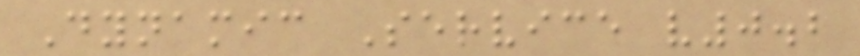Dynamic Service v0.2
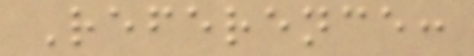Reference:
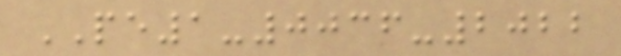PE1-0036-2022
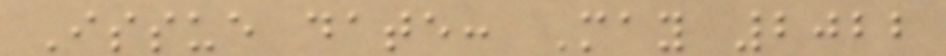Issue date: May 2022
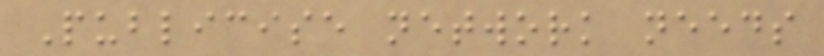Publicise network needs
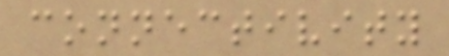connectivity
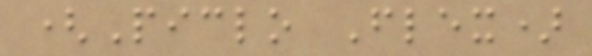(Piclo Flex)
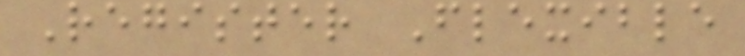Register Flexible
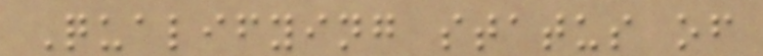Qualifying status of
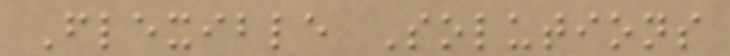Flexible Solutions
